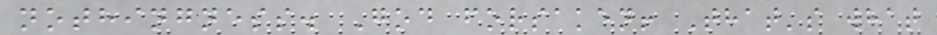nothingness. God forsaken! That's what
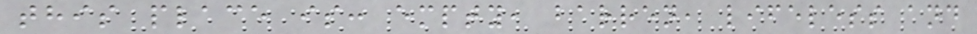this place is: empty, barren, lifeless and
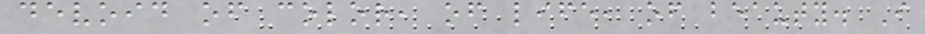devoid of color, of life, of beauty. I
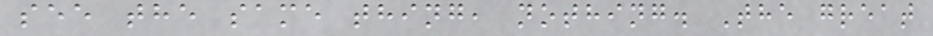see the same thing, nothing. The great
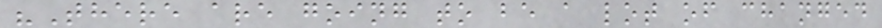"There are going to be a lot of changed
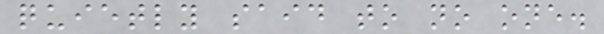quietly said to no one.
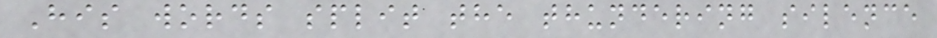His words split the thundering silence
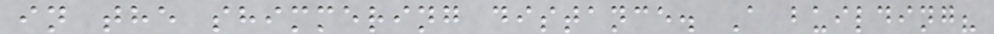in the shimmering distance. A building?
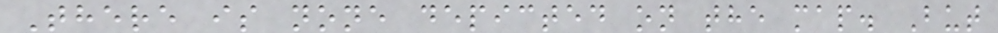There is none depicted on the map. But
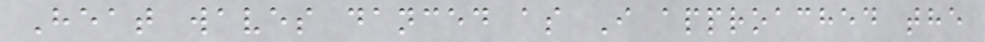Heat waves danced as I approached the
